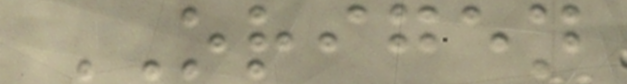ORIGEN
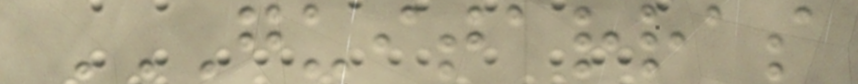GUITARRAS
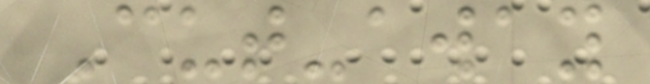Cut-away
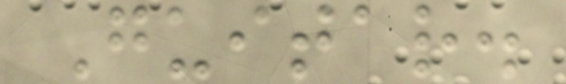Guitar.
